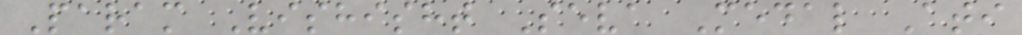Param Vishisht Seva Medal Ati
